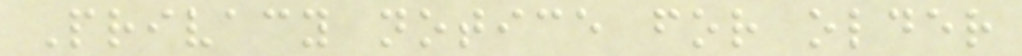Privacy notice for older
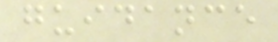guidance
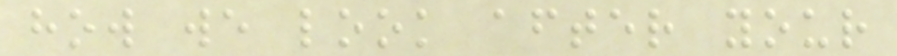how we look after your
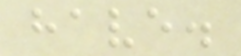have.
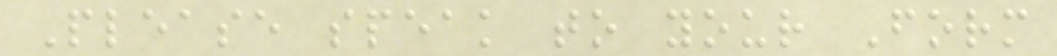Please speak to your Form
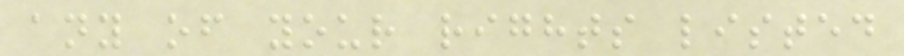any of your rights listed
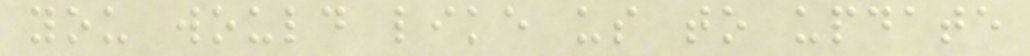you would like us to update
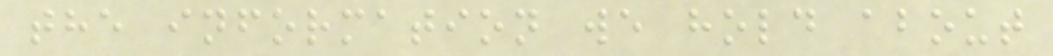the information we hold about
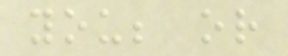you; or
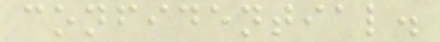confidential.
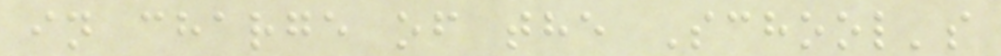in charge of the School's
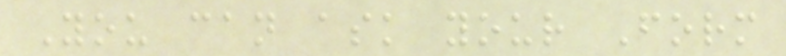You can ask your Form
